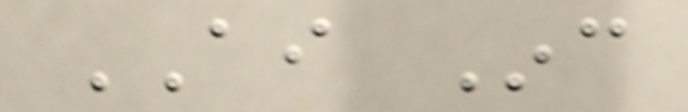AI Inc
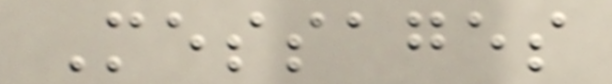Messages
